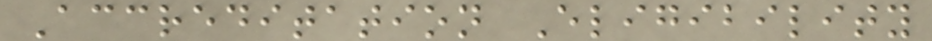Accreditation Eligibility
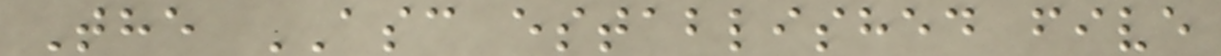The ASC established five
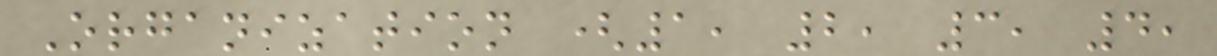Organization (1, 2, 3, 4,
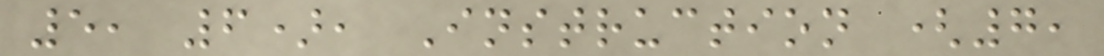5, 6), Instruction (7,
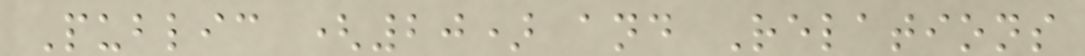Public (20) and Relations
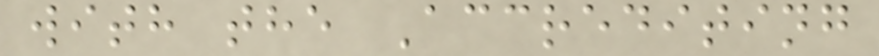with the Accrediting
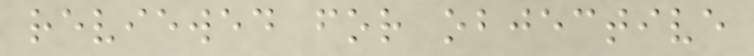reviewed for objective
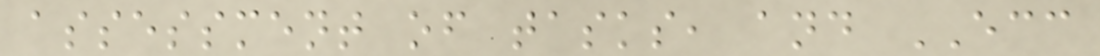assessment of tasks, and ECC
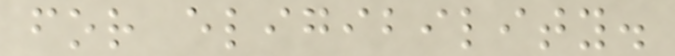for eligibility.
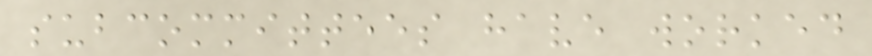subcommittees have worked
